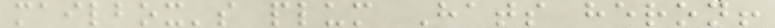mailbox's plum Hats heron!
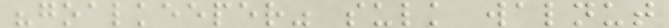"goalkeeper" sulk walnut
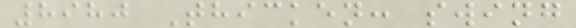8980 Thicken: swing
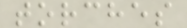torches
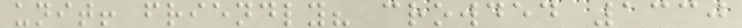unit! friendly? crowded 1330
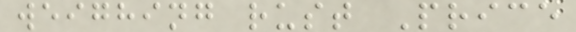weighing rust Price
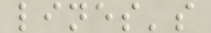lines's
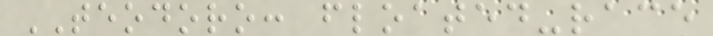TEODORO: floated-race
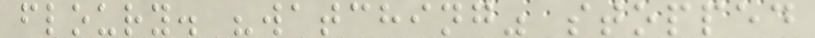floury. "watching" stopped
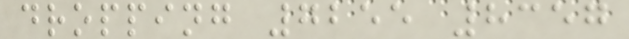dropping 7255 8357
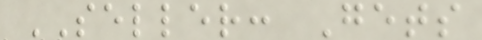SELLER: Gets
